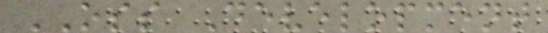OSS Development
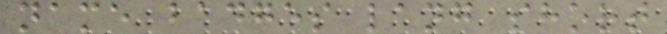name badges lang short
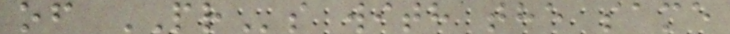of PRs with the same
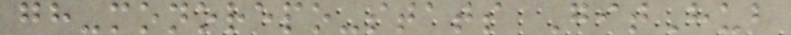gh-monorepo-stats GitHub
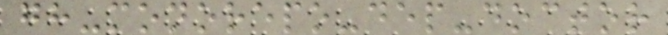gh-monorepo-dep-doctor
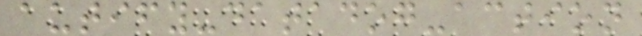autify-datadog-action
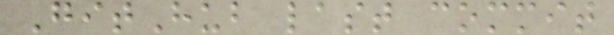GitHub last commit
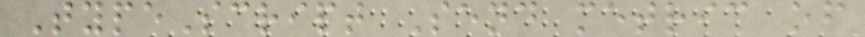TypeScript Send metric of
